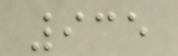935
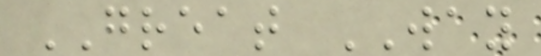GREAT WAY
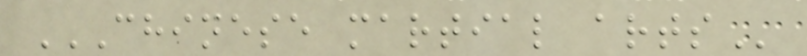CHINESE MARTIAL ARTS
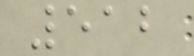512
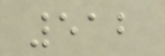512
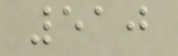510
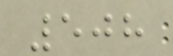508
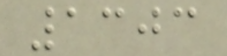1303
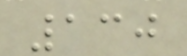130
